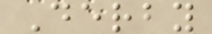Derby
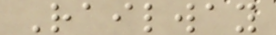Railway
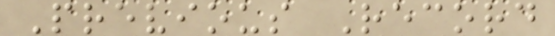Previous Record
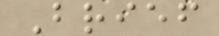Brief
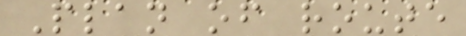Plan of route
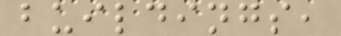buildings,
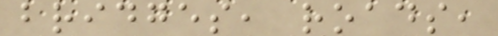bridges, roads,
